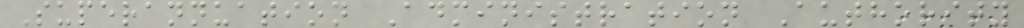Superannuation Administration Authority
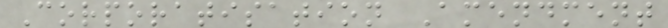Corporatisation Amendment
